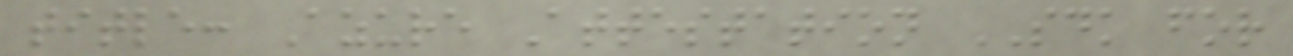title: Azure Attestation SDK for
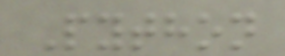Python
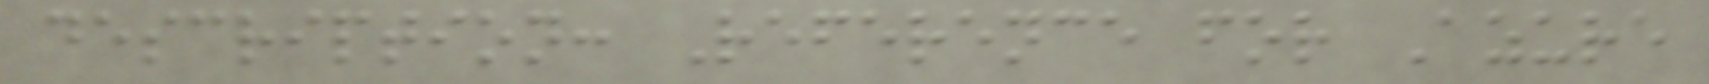description: Reference for Azure
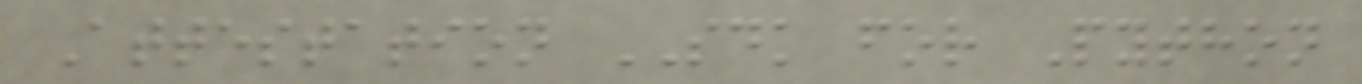Attestation SDK for Python
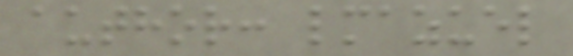author: lmazuel
